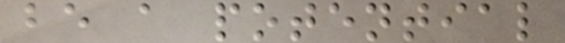be a potential
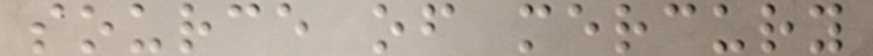source of mercury
